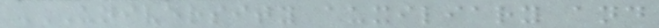UNIVERSITY AUXILIARY AND
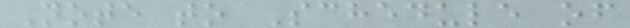Note to Schedule of
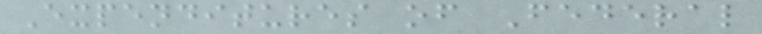Expenditures of Federal
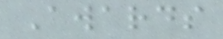Awards
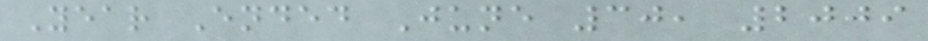Year Ended June 30, 2009
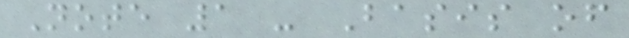Note 1 - Basis of
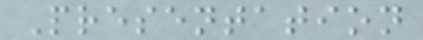Presentation
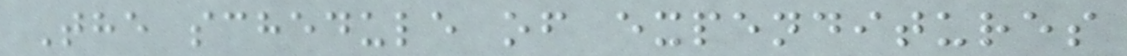The schedule of expenditures
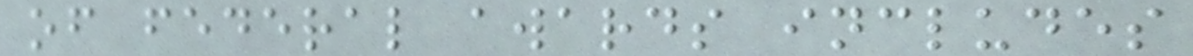of federal awards includes
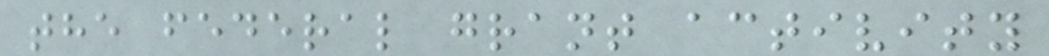the federal grant activity
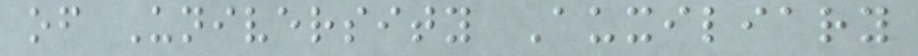of University Auxiliary
